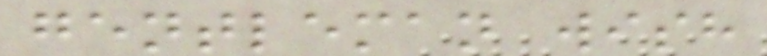gentleman wish
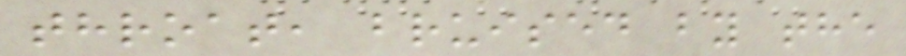throat, bruised by the
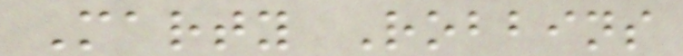Marty Robbins
